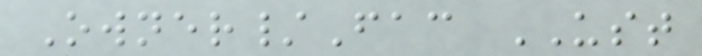Owner/Fac UST
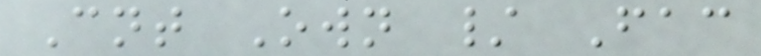Cnt Own / Fac
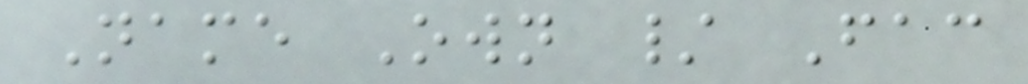Name Own / Fac
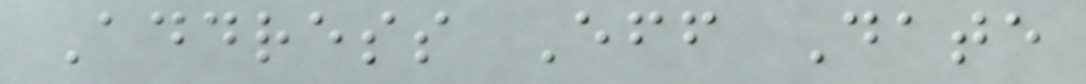Address Eff Date
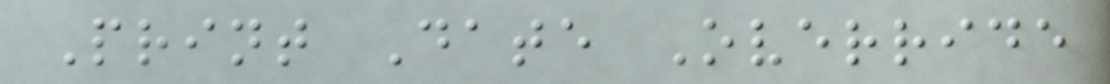Print Date Override
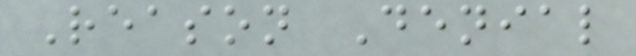Reason Denial
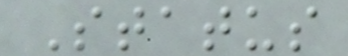Status
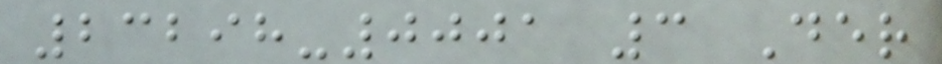23298-0001 3 Der
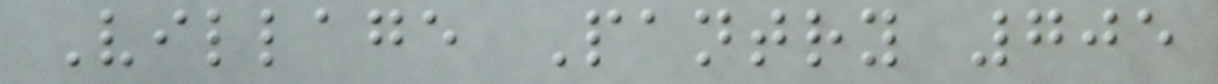Village Pantry 705
